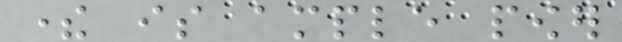there is ample power
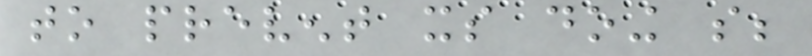to prevent its doing so;
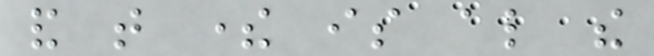and that there is also the
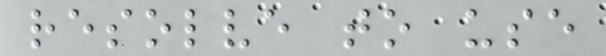resolve to use
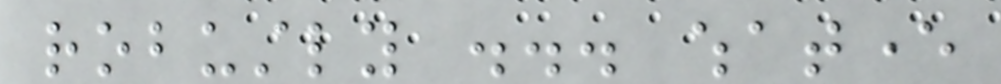robustly ... whatever
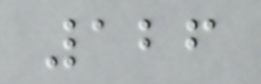126
